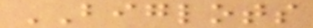BIGLOTS
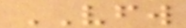VFW
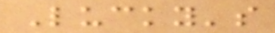Lucky's
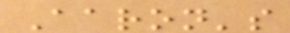Aaron's
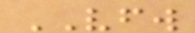VFW
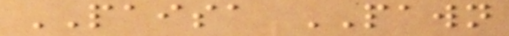PAISA PAWN
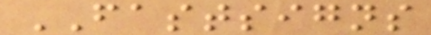FASTSIGNS
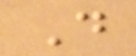D
